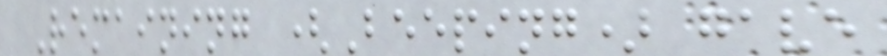Remaining (Beeping) gave
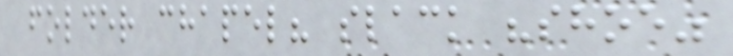folder chapel? slack "shoe"
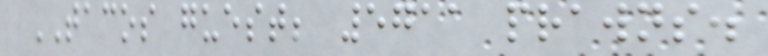TACOS guest; 5711 prawns.
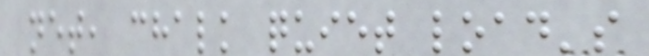net, chalk quiet load's
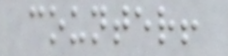counter!
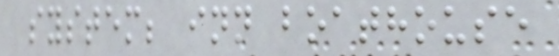system; inn boathouse
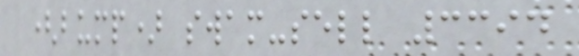(bump) swam-sell 3394
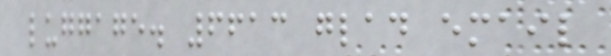luggage. 6613 glad email
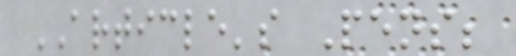ARTICLE's Pens;
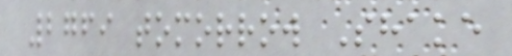2769 tomorrow Shake
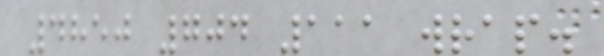4850 704 111 wrap.
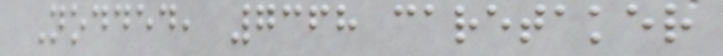Nodded, 7368 caretaker
